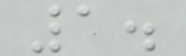1.
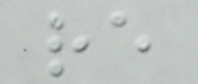re
